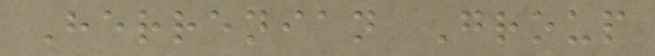Herrenian Group
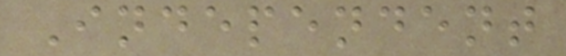Independent
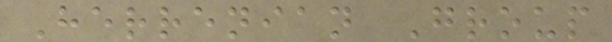Herrenian Group
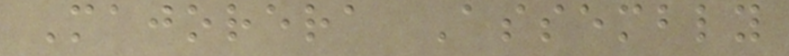Majorera Assembly
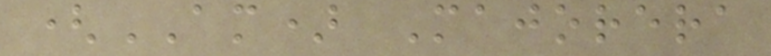(AM) Majorera
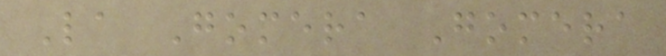La Gomera Gomera
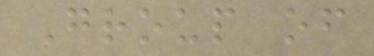Group of
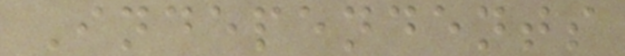Independents
